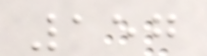157
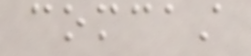comcast
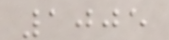1005
